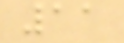11
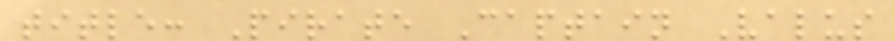title: Pirate Captain Valus
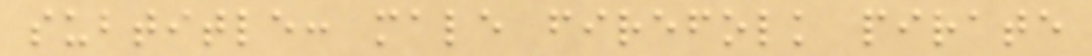subtitle: male firefolk pirate
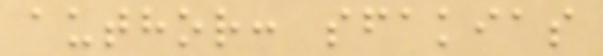author: sfakias
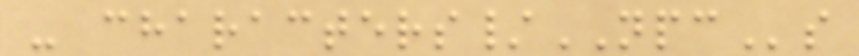- characters/NPCs
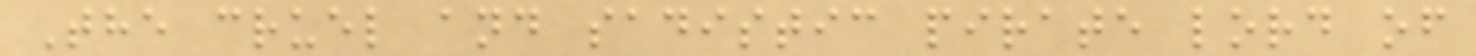The cruel and sadistic pirate lord of
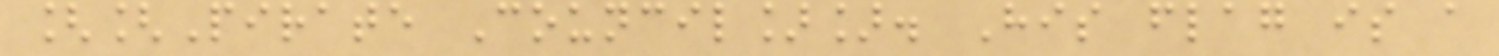[[Pirate Council]]. His flag is a
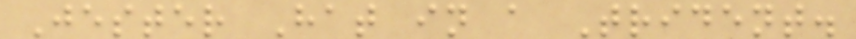Jester Hat in a Trident.
